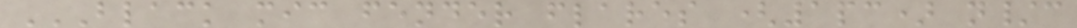BLACK MIC FENDER FLARES (1PC) N/C
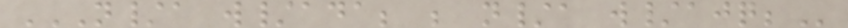N/A W/ADA; ; N/A W/AJQ;
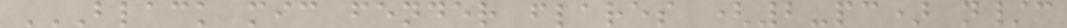BLACK MIC FENDER FLARES (2-PC) N/C
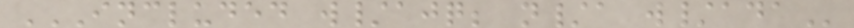INCLUDED W/AJQ; N/A W/ADA
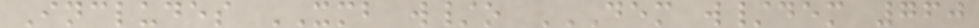Includes XMB w/o DEM W/DEM 760
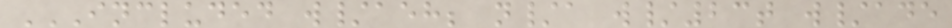INCLUDED W/AEH; N/A W/23T W/ADE
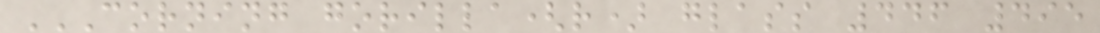CORNING GORILLA(R) GLASS 446 495
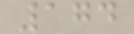174
